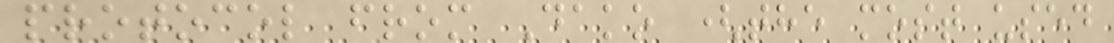protocol from Dako (the most used
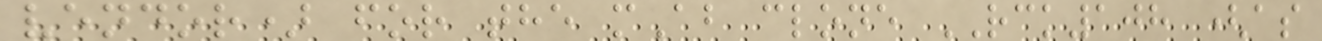vendor) for the mAb clone RCK108 (as
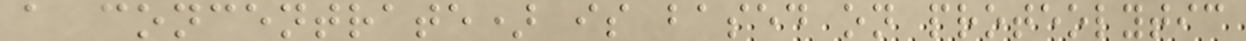a concentrate) is based on proteolytic
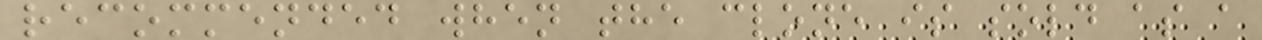recommended when the clone is sold as a
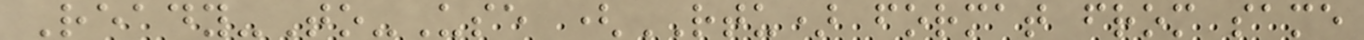Ready-To-Use (RTU) format from same
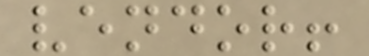vendor!
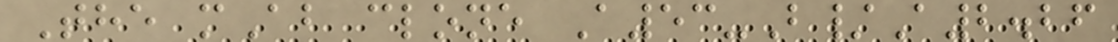The mAb clone A53-B/A2.26
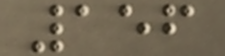156
